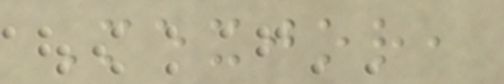Mexjor,
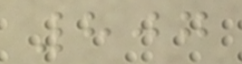807
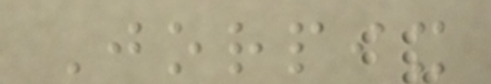Jorpix
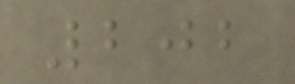202
